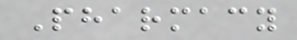Pharmacy
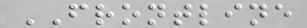FRONTLINE
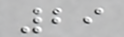29
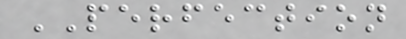PERFECTION
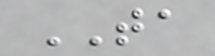TA
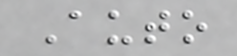Auto
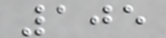105
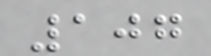107
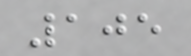105
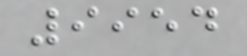9954
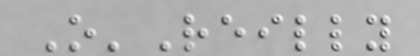O'Reilly
